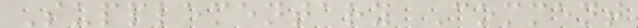Supplementary Comment
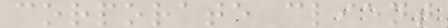corporate client
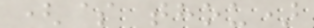($ thou)
